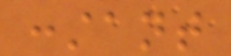constant
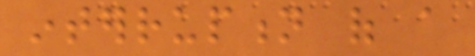interruption of a
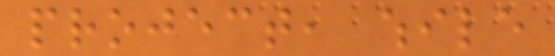project, while
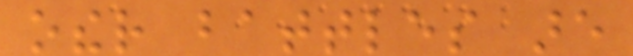other battles are
